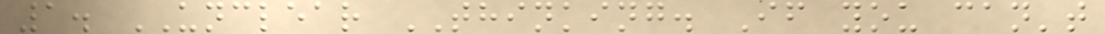1. UNCLEAR THINKING. If you can't
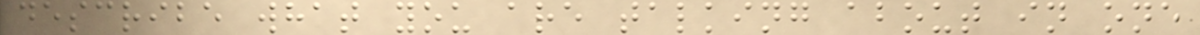describe what you are talking about in one
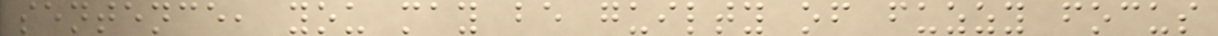sentence, you may be guilty of fuzzy focus
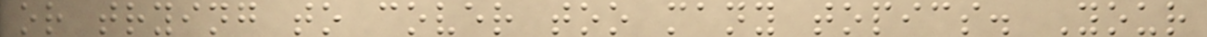or trying to cover too many topics. Your
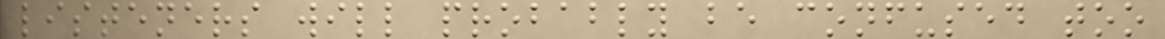listeners will probably be confused too
